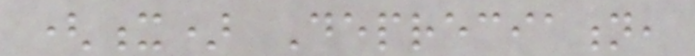(x) Depreciation,
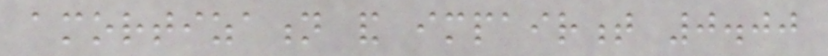amortization and impairment 0.00
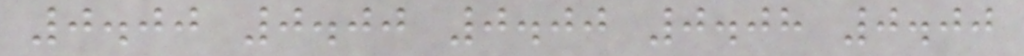0.00 0.00 0.00 0.08 0.00
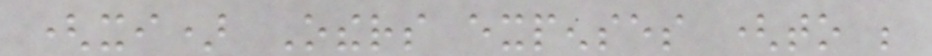(xi) Others expenses (to be
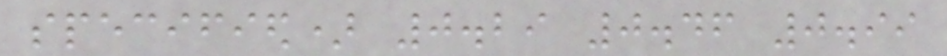specified) 0.29 0.46 0.99
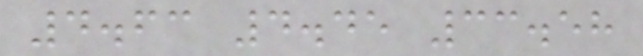4.63 4.45 33.58
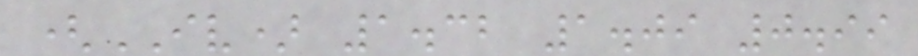(IV) 1.32 1.09 0.99
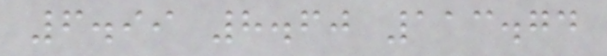6.99 8.60 113.74
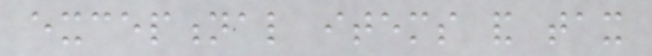exceptional items and tax
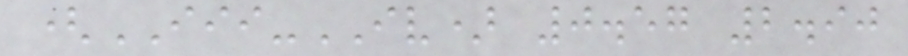(III-IV) 0.57 2.90
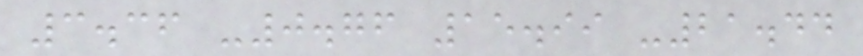3.36 -0.76 15.99 -21.44
